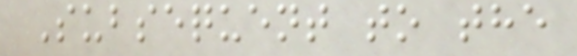Subsequent to the
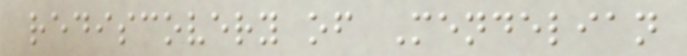rediscovery of Mendelian
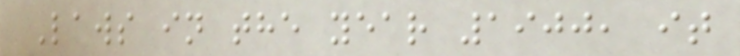Laws in the year 1900, it
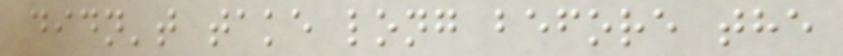didn't take long before the
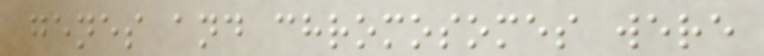genes and chromosomes were
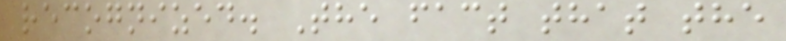recognized. The fact that the
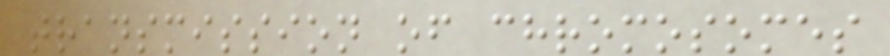transmission of chromosomes
